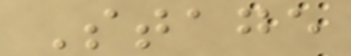Stage
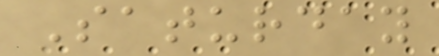Saturday
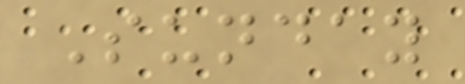Sunday
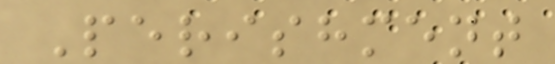Perishment
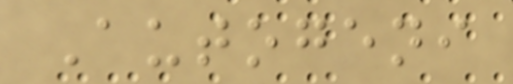Autogeni
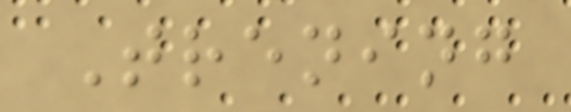Trening
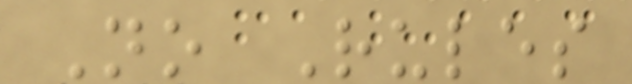No Rules
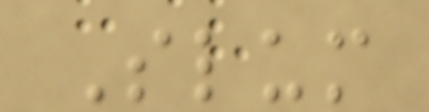Slum
